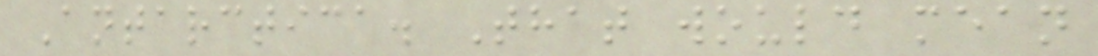Antarctica. That would mean
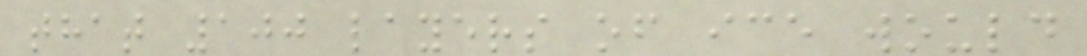that 100 layers of ice would
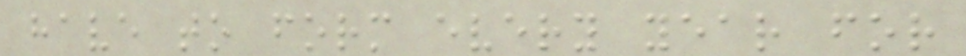have to form every year for
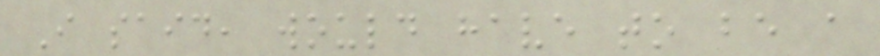I said, would have to be a
